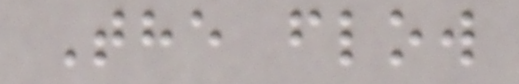The flow
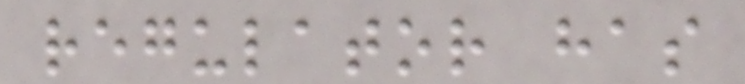regulator has
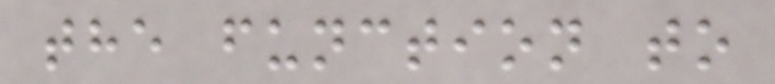the function to
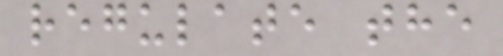regulate the
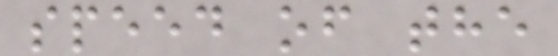speed of the
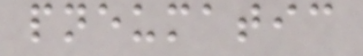pneumatic
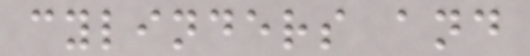cylinders and
